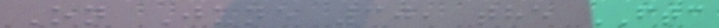On June 30, the FTC
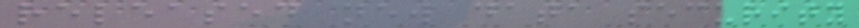released new data security
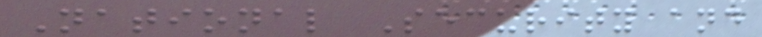National Security and
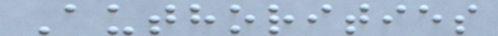Authorities
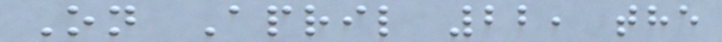On April 22, the
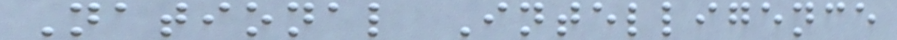National Intelligence
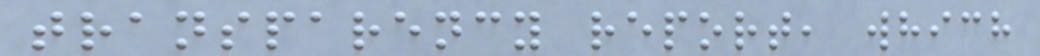transparency report, which
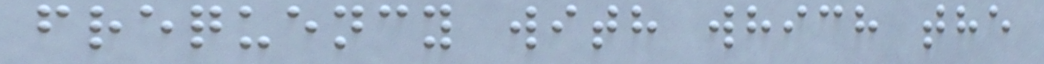frequency with which the
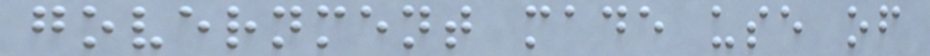government made use of
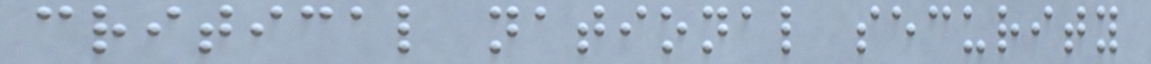critical national security
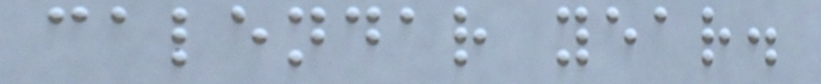calendar year.
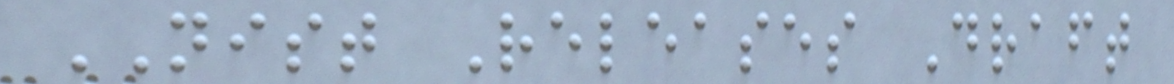NIST Releases Draft
